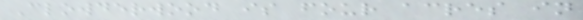Clowderwood is four acres in
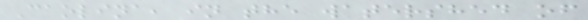Caolina, in the watershed of
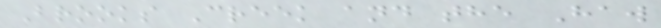Brooks Creek and the Haw
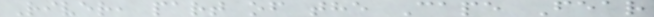River, part of the Cape Fear
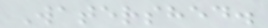Watershed.
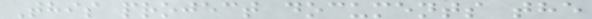This project documents the
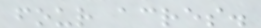four acres.
